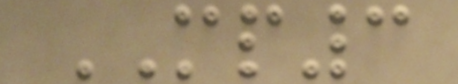MP3
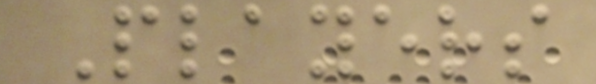Players
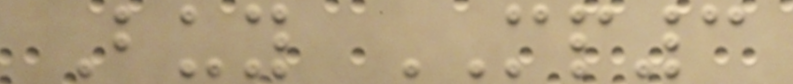Buy MP3
